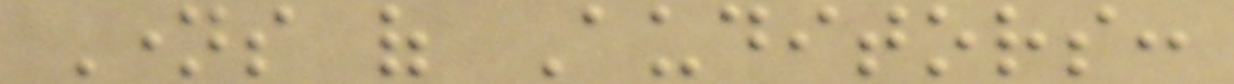Names of Auditors:
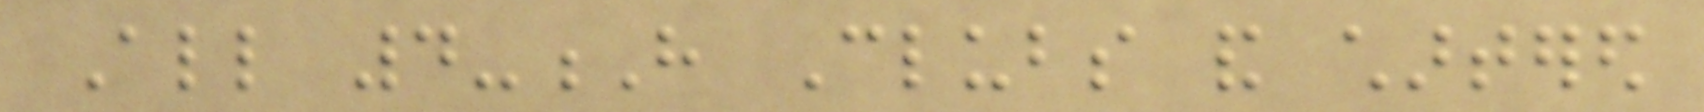All 4-H Clubs and chartered
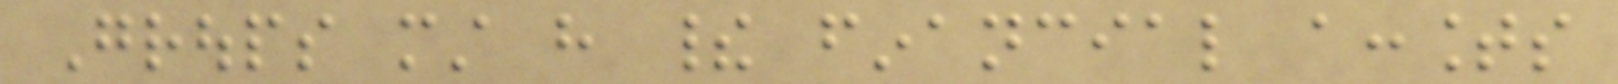Groups must have their financial accounts
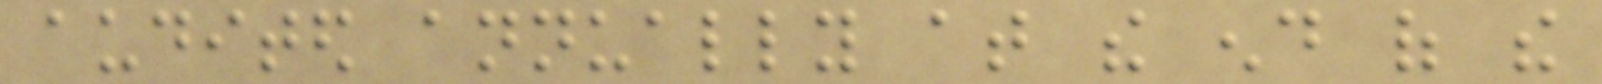audited annually at the end of the
